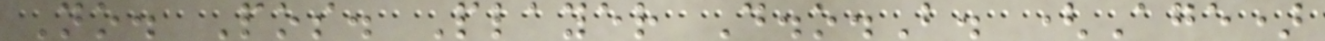No. Pos. Player D.o.B. (Age)
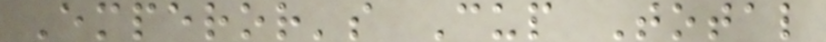Emperor's Cup Total
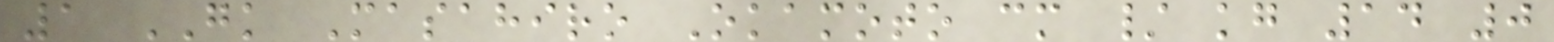1 GK Masahiro Okamoto cm / kg 14 0
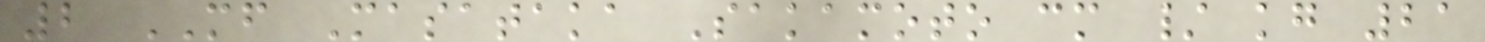2 MF Masataka Sakamoto cm / kg 21
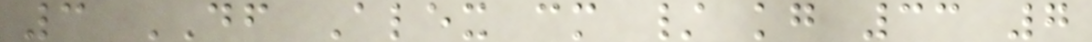3 DF Alex cm / kg 33 7
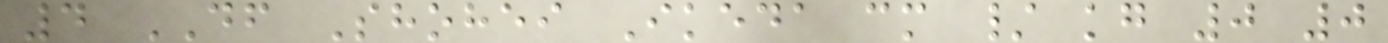4 DF Shohei Ikeda cm / kg 0 0
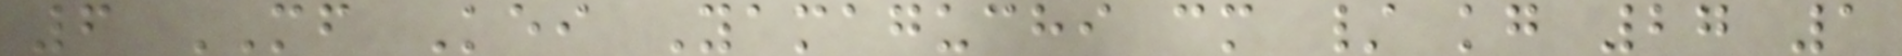6 MF Kei Yamaguchi cm / kg 27 1
